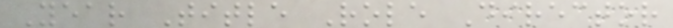Year Title Role Director
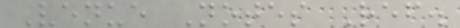Venue Notes Ref.
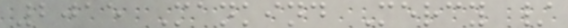2015 Mankind Mercy /
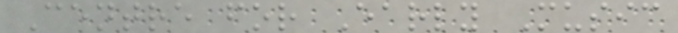Centre for Early Music
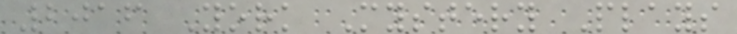2016 York Mystery Plays
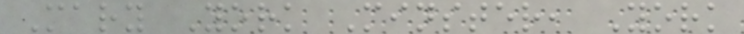Mary York Minster, York
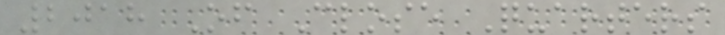2018 Of Close Quarters
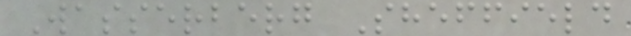Wasserberg Sheffield
